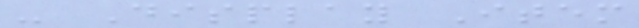- Display Item
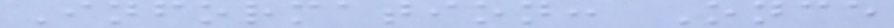Information: Once
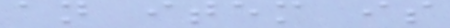an item is
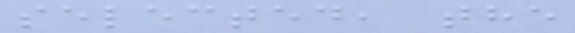selected, the
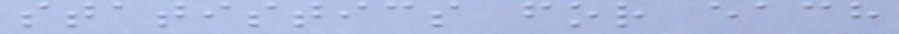statistics for each
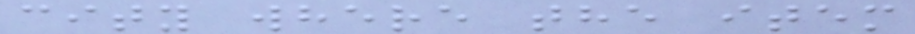city where the item
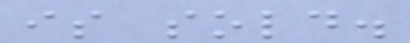is sold.
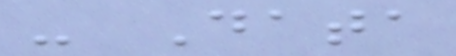- Data
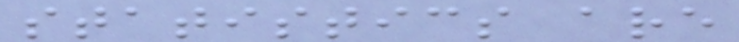statistics are
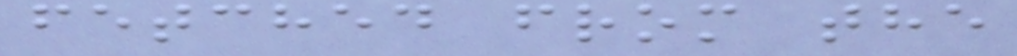fetched from the
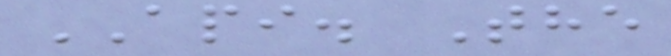API. The
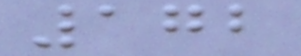172
